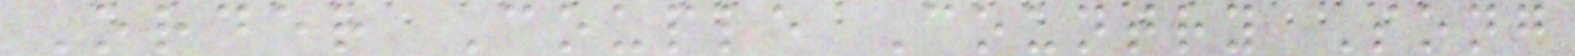Order Couple Country Song
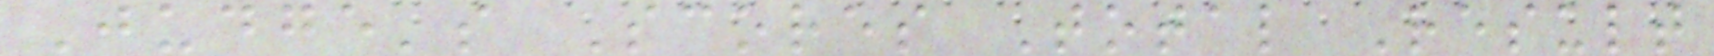Judge's Scores Total Result
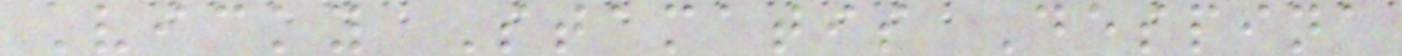Vicky Stamatis Despina
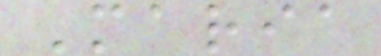Maria
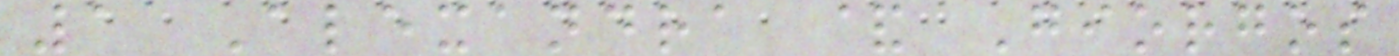1 Alexandra & Giorgos
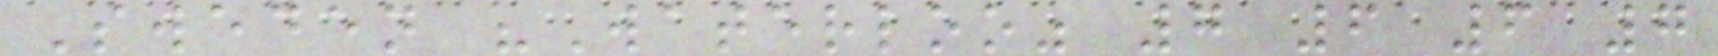Sweden "Waterloo" 7 6 6 7
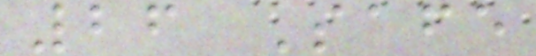26 Safe
